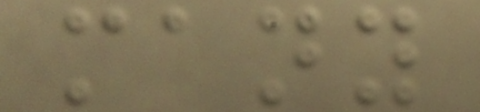many
